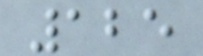125
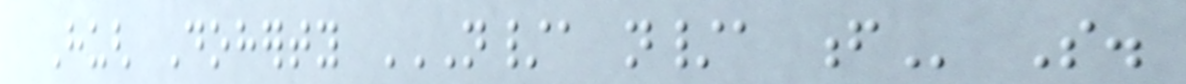Hugh Doherty N/A N/A F So.
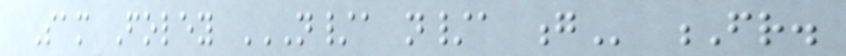Sam Foley N/A N/A G Fr.
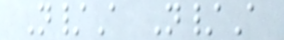N/A N/A
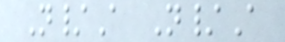N/A N/A
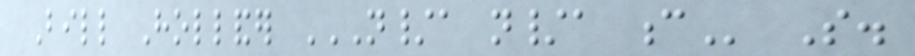Bill Hollander N/A N/A C So.
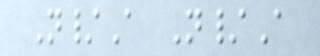N/A N/A
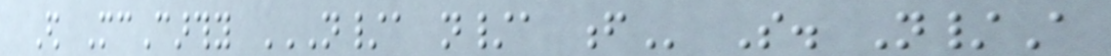Ed McCarthy N/A N/A F So. N/A
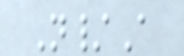N/A
